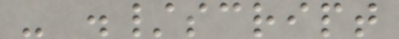- ./script
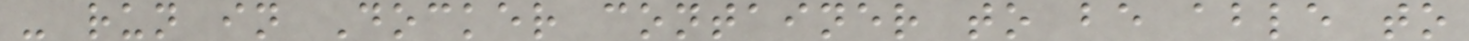- run in Docker container to be able to
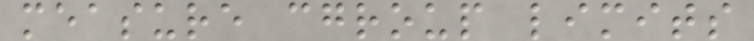measure cgroup limits
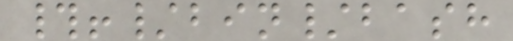#!/bin/bash
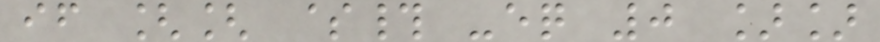if [[ $# -eq 0 ]]
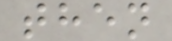then
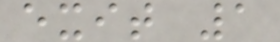exit 1
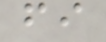fi
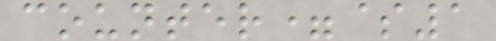counter=$1
